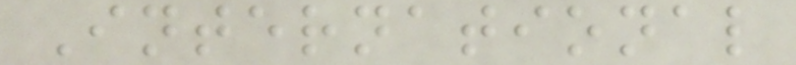International
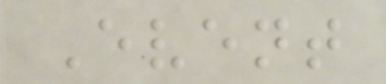Event
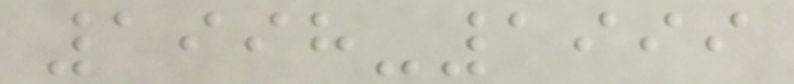1998-1999
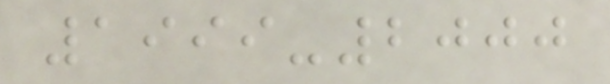1999-2000
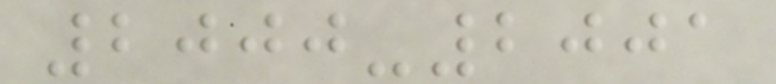2000-2001
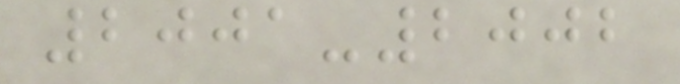2001-2002
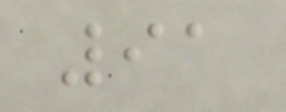91
